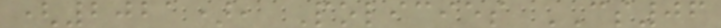(2021), Policies CS06
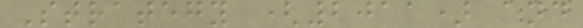Strategy (2011) and
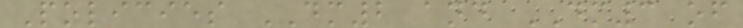Policies DM2 and DM3 of
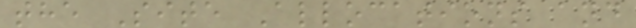the Site Allocations and
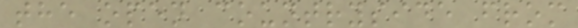the open countryside from
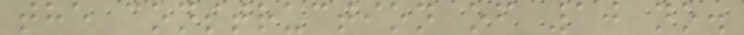the construction of 10 no.
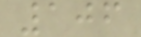106
